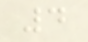4
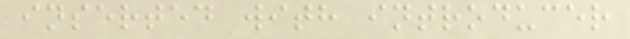inserted with introducer
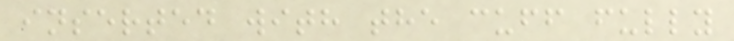inserted with the cuff fully
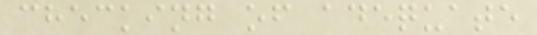checking of adequate
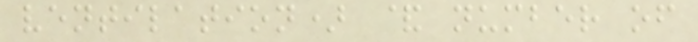ventilation) & number of
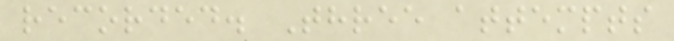recorded. Three attempts
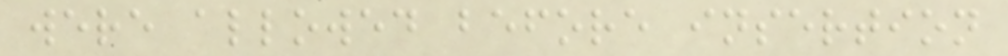were allowed before insertion
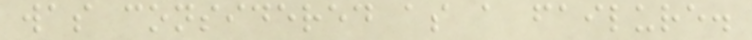was considered as a failure.
